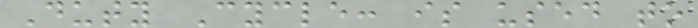Duty Cycle: is used to
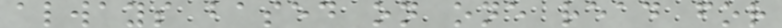always based on one read for
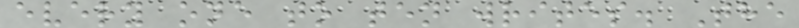every one to ten writes. The
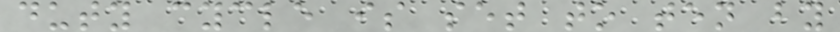duty cycle is set to ten by
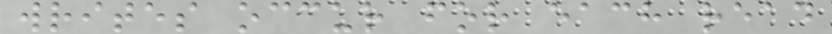writes occur for each read
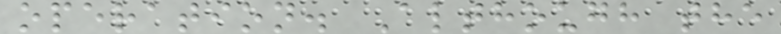operation. Although the
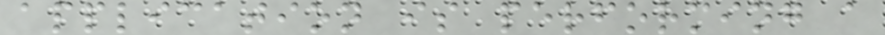application is performing a
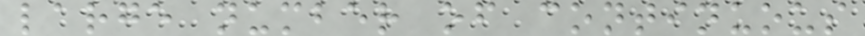large number of continuous
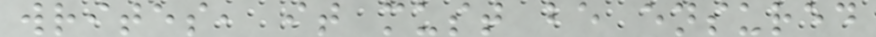writes, it must be ensured
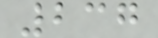237
